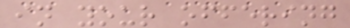in your offering
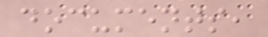documents,
